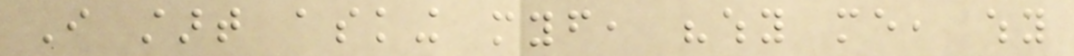I start asking myself, "why me, why
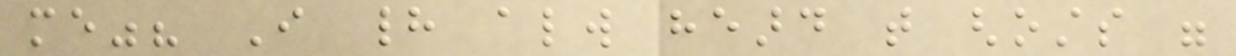me"? I had always heard that ghosts were
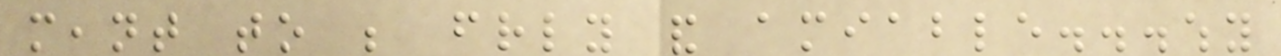meant to be friendly and amiable...why
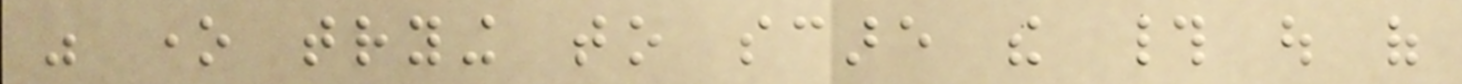was one trying to scare the # out of
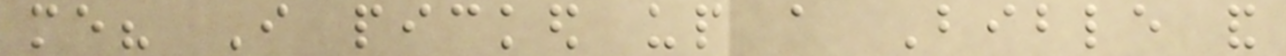me? I picked up a Bible and
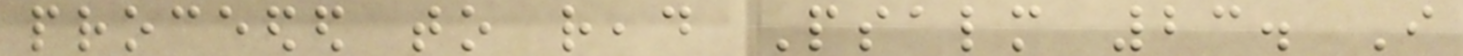proceeded to read Psalm 23. I
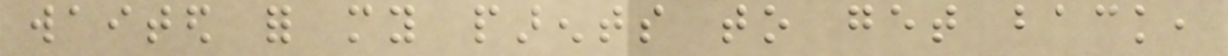waited for my parents to get back,
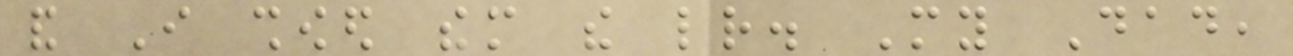and I showed them the letter. My Dad,
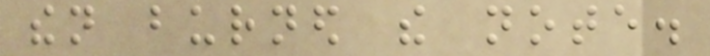then burned the note.
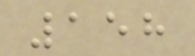158
